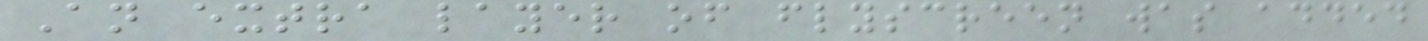An extra layer of flyscreen was added
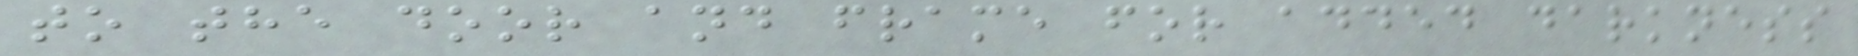to the door and frame for added darkness
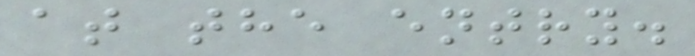at the entry.
